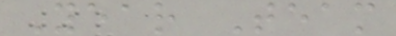Year Team
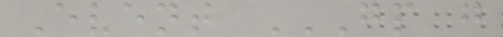Event GP G
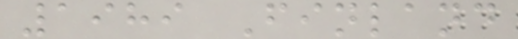1989 Finland
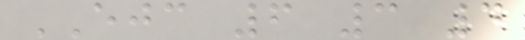EJC 6 3 4
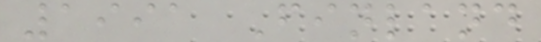1991 Finland
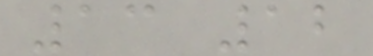13 12
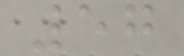57
